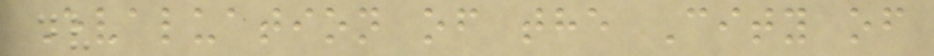Evaluation of the City of
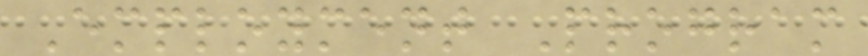Employment Program
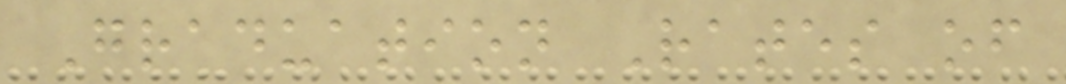Graduation Rates of
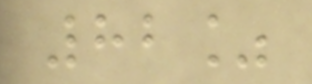82%
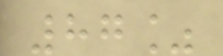87%
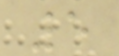5
